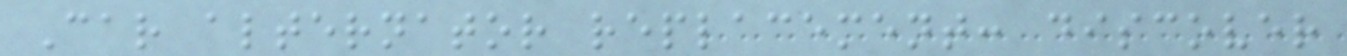Car alternator replacement: discover
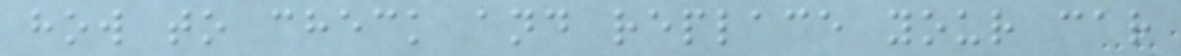how to check and replace your car
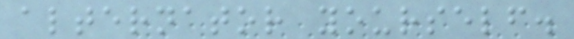alternator yourself.
